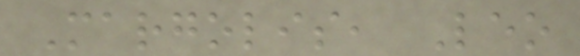Margolis, Leo
